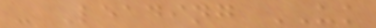- Leading UK
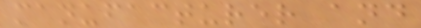manufacturer and
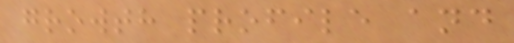growth profile and
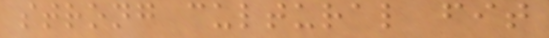strong cultural fit
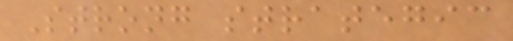Strong strategic
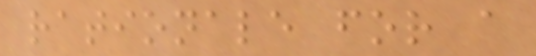rationale for a
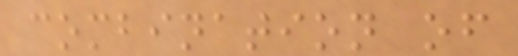combination of
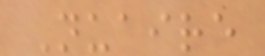Nuaire
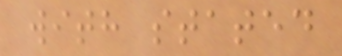with stated
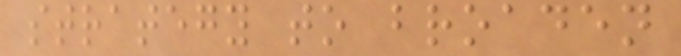strategy to broaden
